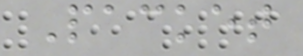Packet
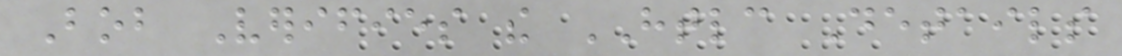Bob Verifies the HTLC Details
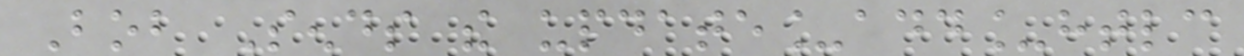Bob Sends the update_add_htlc
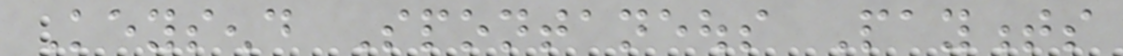Keysend Spontaneous Payments
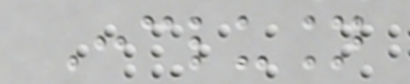Conclusion
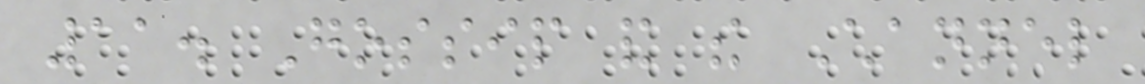11. Gossip and the Channel
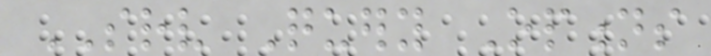SRV Query Options
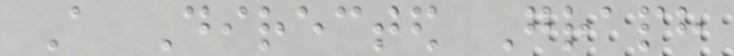A Directed Graph
